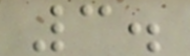3.
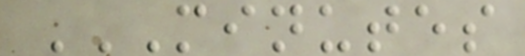MINUTES
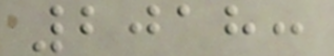2018:
